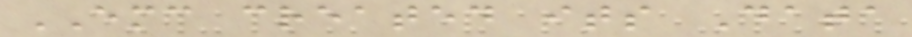EMC created its Data
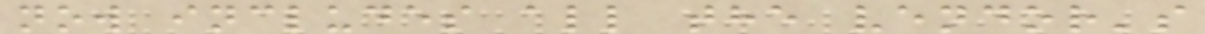now includes all the vendor's
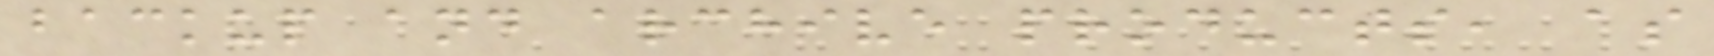backup and archive products, as
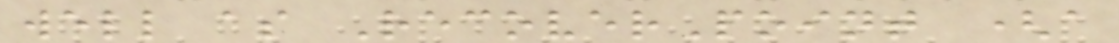well as RecoverPoint (a
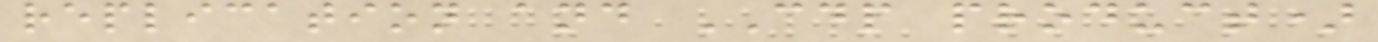replication and CDP product)
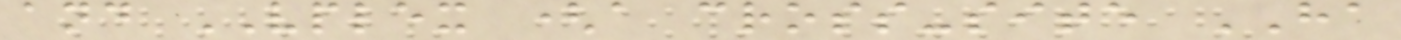and VPLEX (a cross-site HA
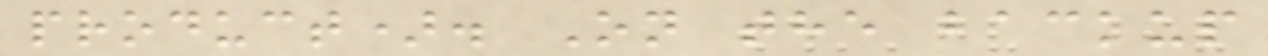product). On the backup
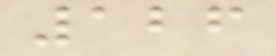126
